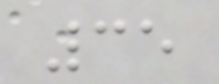35
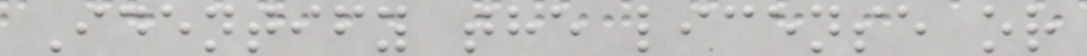Identify the license or
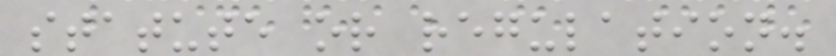statute or regulation.
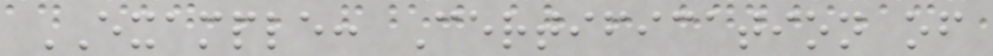EXAMPLE: Certification of
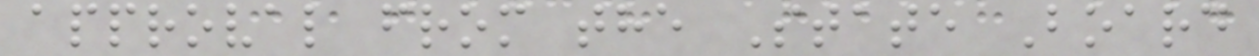approval from the State Board
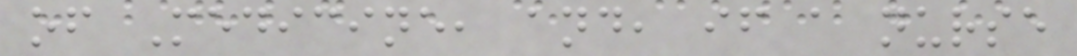of Medicine, and, if a nurse
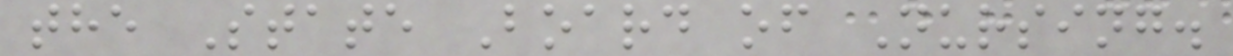the State Board of Nursing.
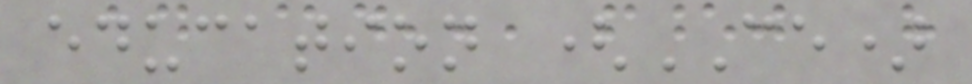education (CE)
